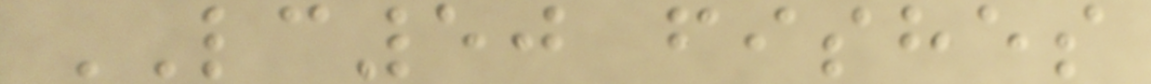LC50 fishes
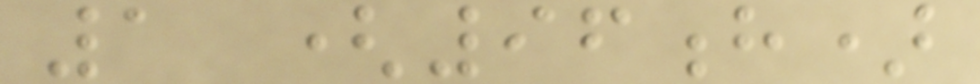1 (96h)
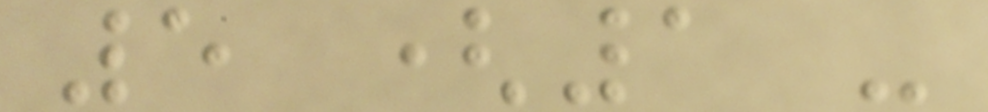5 (1 -
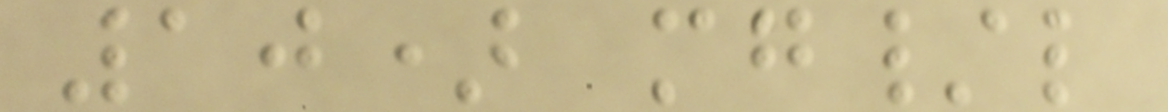10) mg/l
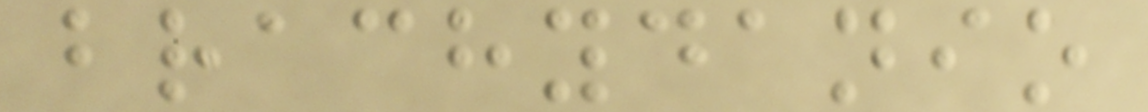brachydanio
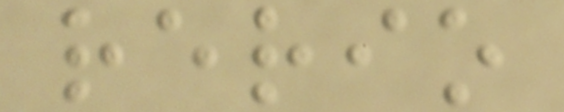rerio
